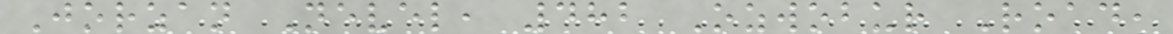Jorzan Nevel, 482 Ozwobur Road,
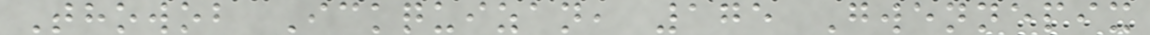Thowob Ickquizan, 175 Gwennepix
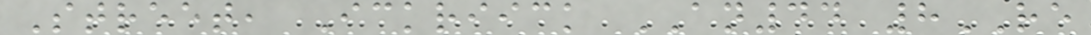Street, Ickriick AN44 8RE
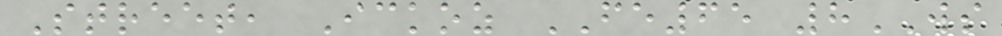Street, Ickoz FE65 8WS
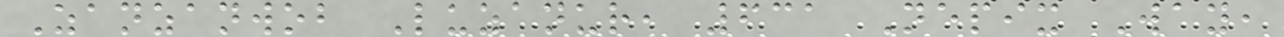Zanzanwob Luzanur, 631 Nepix Way,
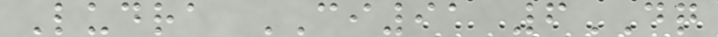Ludra CI91 6DQ
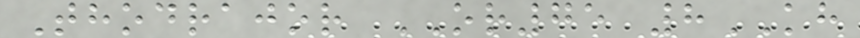Thodrajor OR75 8KH
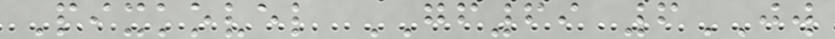Pixkovel GF69 6JW
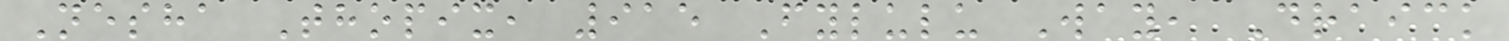Nesha Thopix, 915 Fylulu Way, Draick
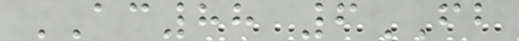AC88 6FB
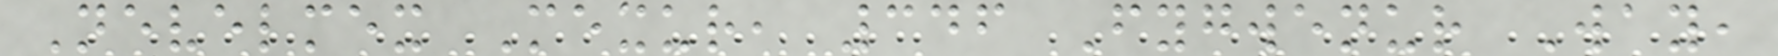Nevelmex Mexur, 346 Fygwenur Way,
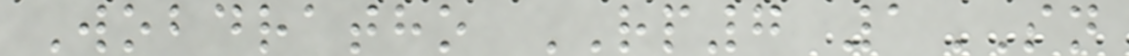Wobdratho RP7 1SN
